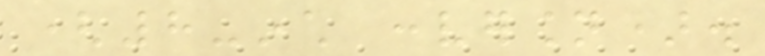(8-inch conversion).
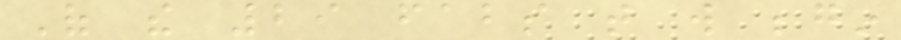Of the 29 fabs that will begin
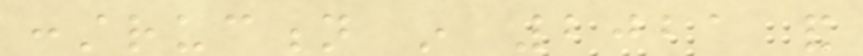construction in 2021 and
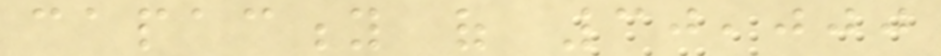capacity of 30,000
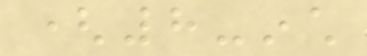(8-inch
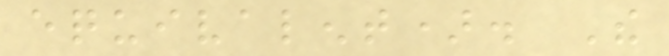equivalent). The
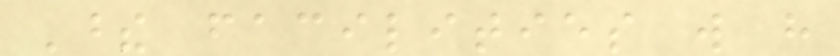These facilities will have
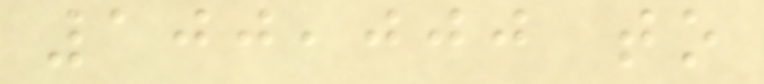100,000 to
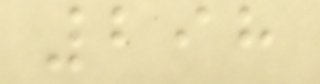298
